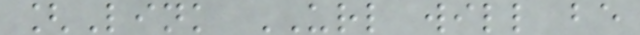[Link URL will be
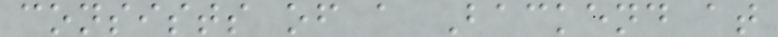consists of a Backend at
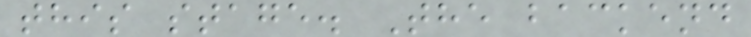this stage. The backend
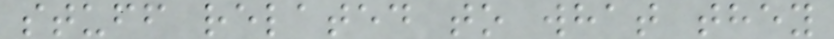stuff related to what they
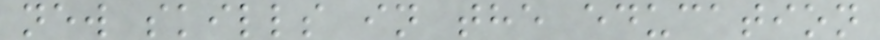new skills in the education
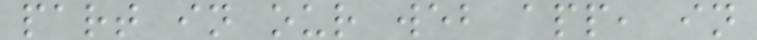part in our web app, in
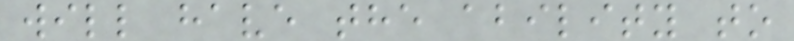will have the ability to
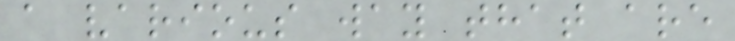a various way that are
